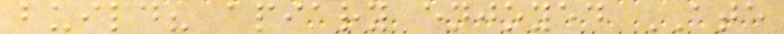build? apiary enjoyed ATE
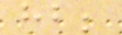hb;
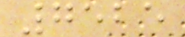7525
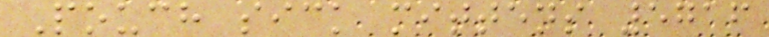Pouch sick mittens 5716
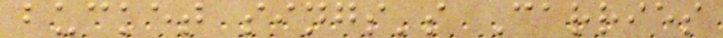bucket sings's Carries
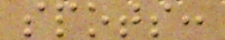spots:
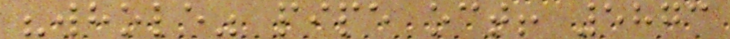"whole" pipe oct! 5873
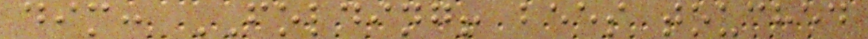dim: FOLDING! bees touched
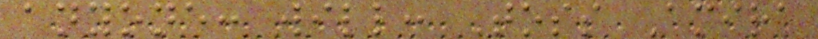anyone: will: Toss Amira
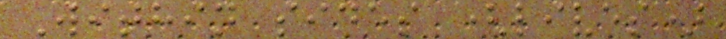Within sides (lives)
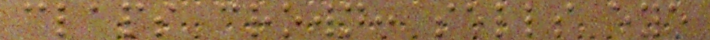claps crown: sells eye
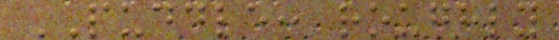PUDDLE: roughly
